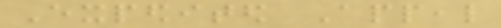Expedited Appeal
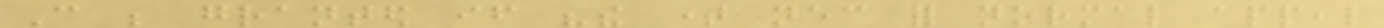Can be granted if "the time necessary for normal appeal
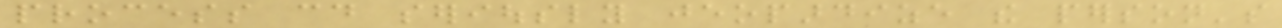process could seriously jeopardize the person's
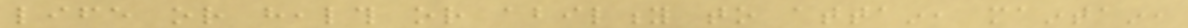life or health or ability to attain, maintain,
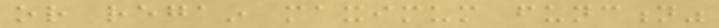or regain maximum function"
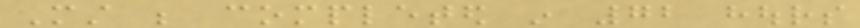Must be completed in 72 hours
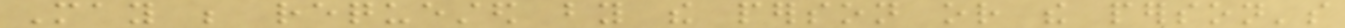May be requested by the person or the person's
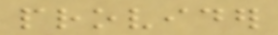provider
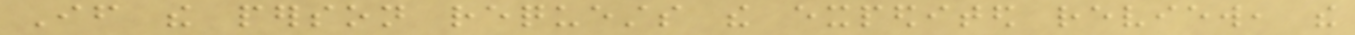If the person requests the expedited review, the
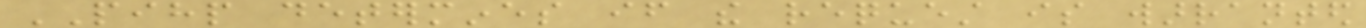PIHP determines if the request is warranted
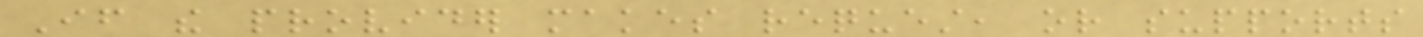If the provider makes request, or supports
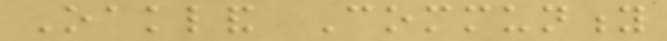Oakland Community
